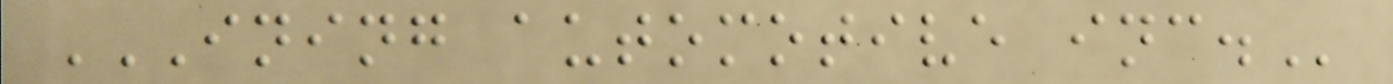INING AUTOMOTIVE INC.
